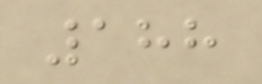188
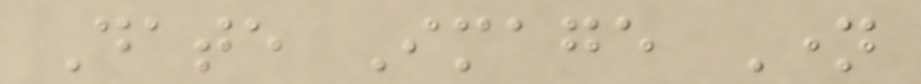Date Image Name
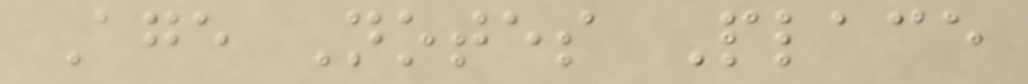Age Notes Place
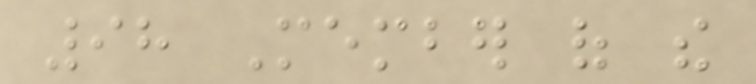98 Member of the
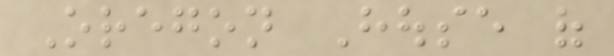Oregon House of
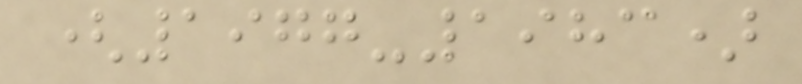(1977-1983)
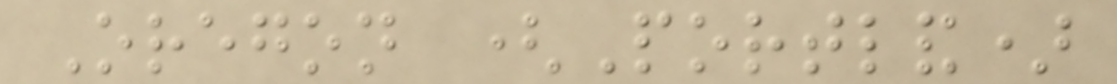Oregon (Portland)
